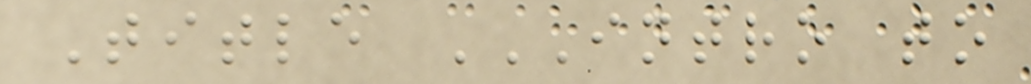Title INTRO TO
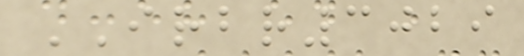IRBR3029
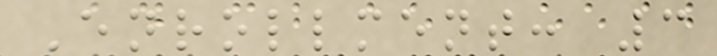Enrollment: 3
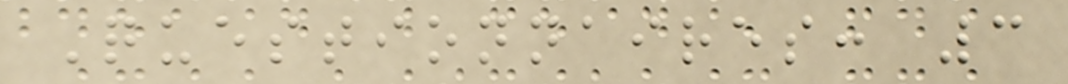Questionnaires: 3
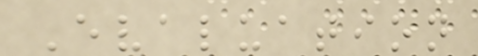Evaluation
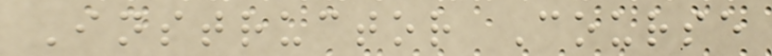Instructor Course
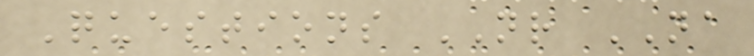Questions NR NA
